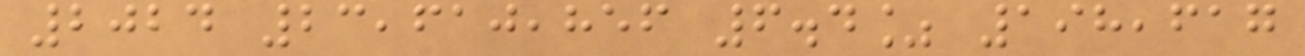2024 23,610,856 6.4% 198,617
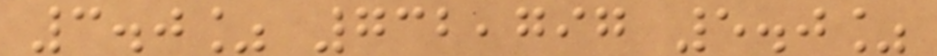3.0% 732,797 5.0%
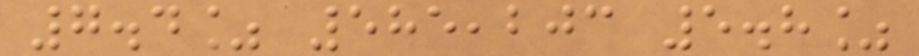7.4% 585,203 5.8%
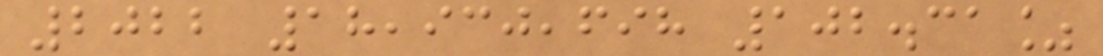2022 18,930,698 102.31%
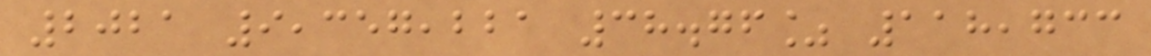2021 9,357,221 38.76% 118,733
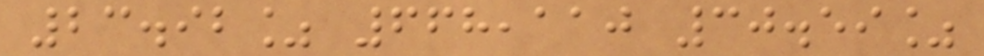23.92% 668,110 30.59%
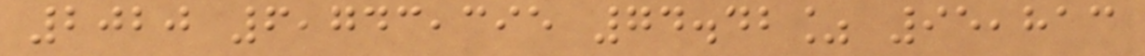2020 6,743,395 74.42% 95,813
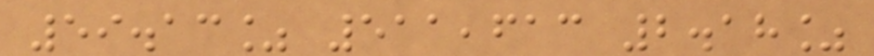59.13% 511,613 2.18%
